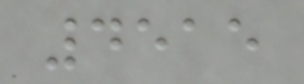4515
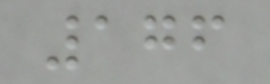176
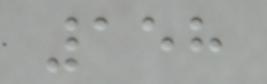158
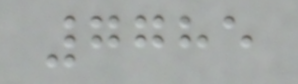7785
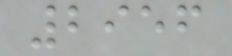2956
